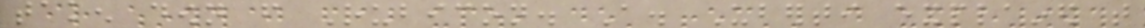taken down from Rubicon. A. Uberti explained that
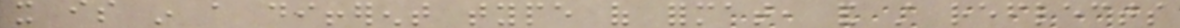it is in a different type of format, and still reflects
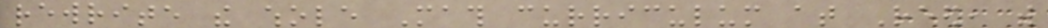rewrite the whole Math curriculum at Reed, with
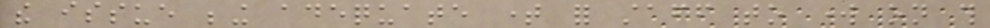the issue being adequate time for staff to work on this
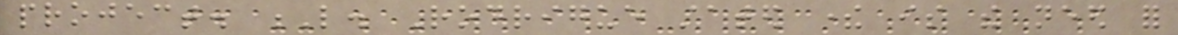project. L. Rodrigue stated there is the need for
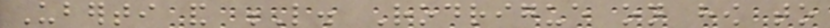Uberti and L. Rodrigue on how to
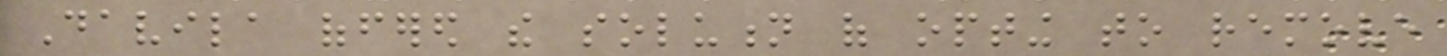Davila offered the solution of opting to remove
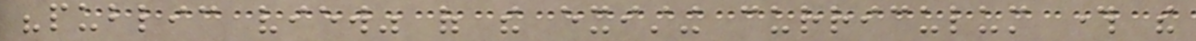"public view" of the existing curriculum through the
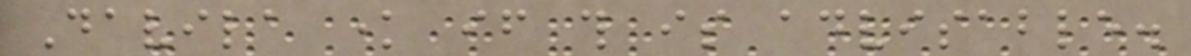Davila know if this is advisable.
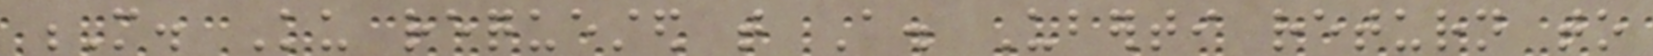M. Ku requested that A. Uberti return to
